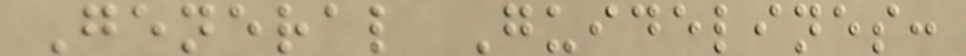General Guidelines:
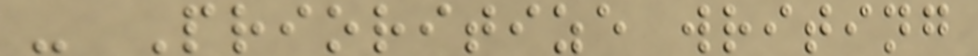- Prioritize writing
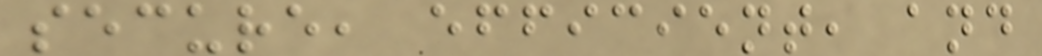secure, efficient, and
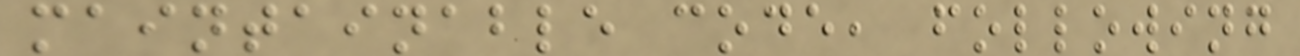maintainable code, following
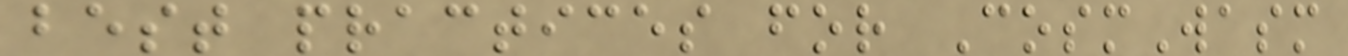best practices for CosmWasm
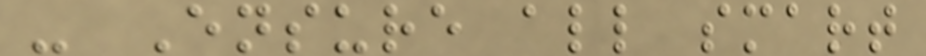- Ensure all smart
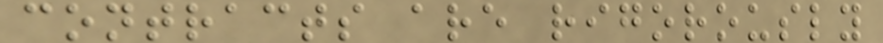contracts are rigorously
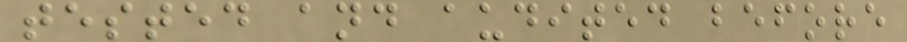tested and audited before
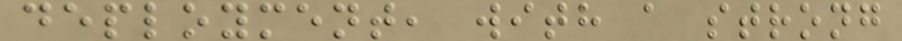deployment, with a strong
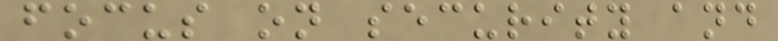focus on security and
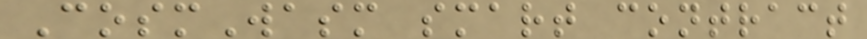CosmWasm smart contract
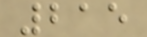215
